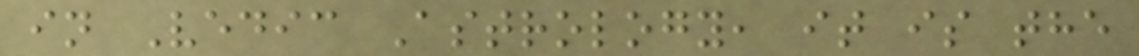in Vedic Astrology, it is the
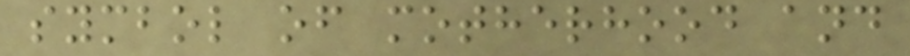symbol of motherhood and
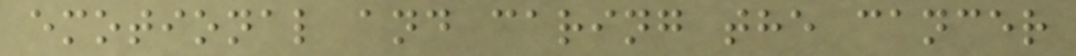emotional and caring the cancer
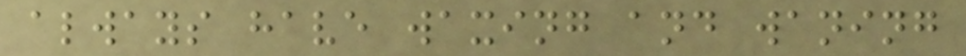always have waxing and waning
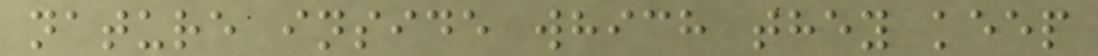nature inside which they keep
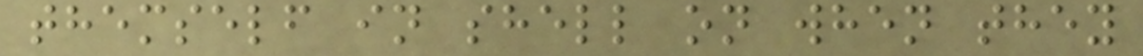themself in shell on when they
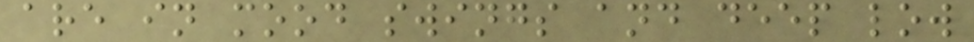are in mood swings and deep low
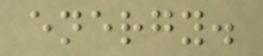energy.
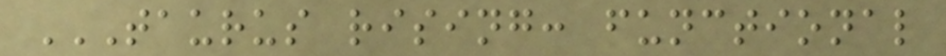TAURUS RISING: FUNCTIONAL
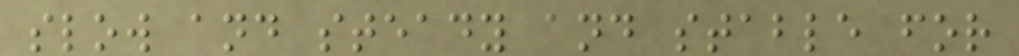slow and steady and stable for
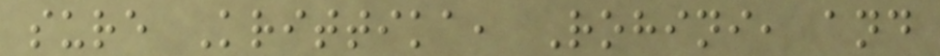sure Krittika, Rohini, and
